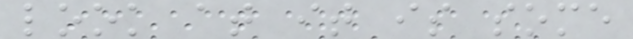look at it is some
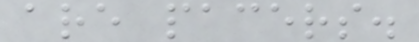are pacers.
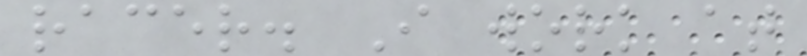racer. I work at
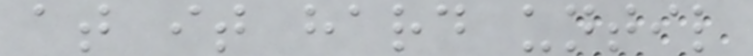at it hard until
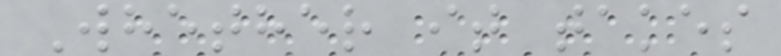Whether it takes
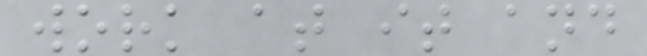work at it and
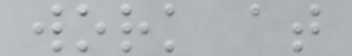work at
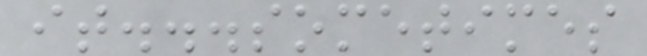it...sometimes
